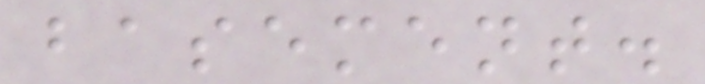basement.
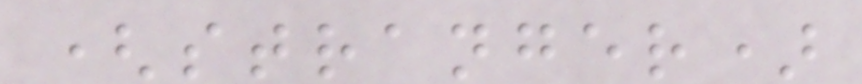(stranger)
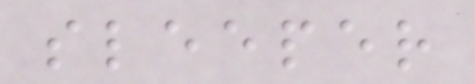sleeper
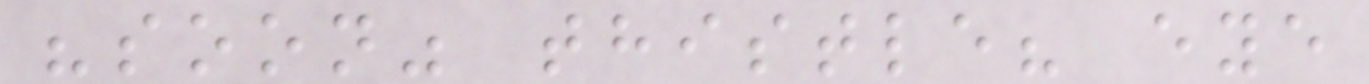"soon" thistle? eye
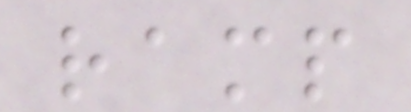ramp
